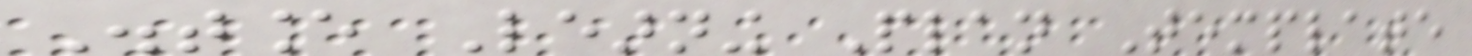Distance Learning Plan Template
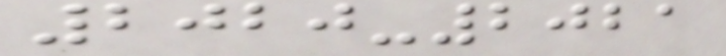2020-2021
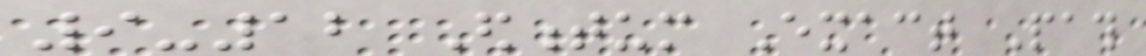9-12 Edmentum Exact Path
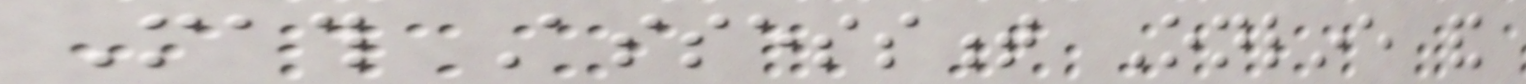Math Assessment Online and
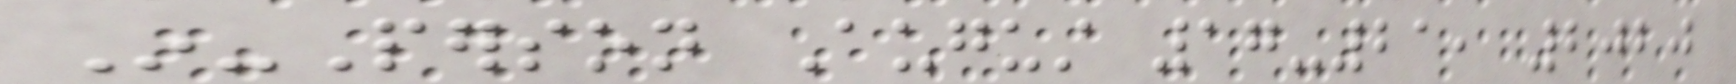In-Person August 17-21, 2020
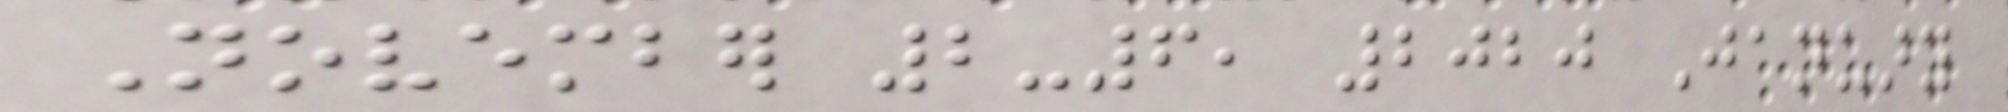November 2-6, 2020 January
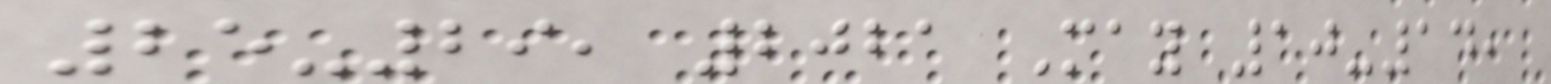25-29, 2021 May 10-14,
